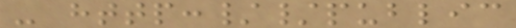- http://public
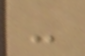-
